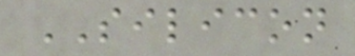SILICON
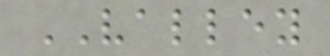VALLEY
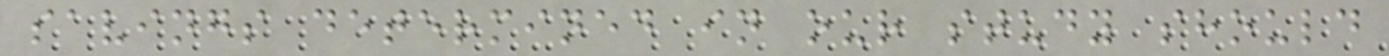savings determined in our study should
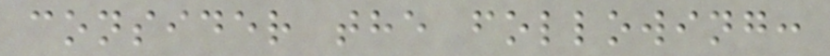consider the following:
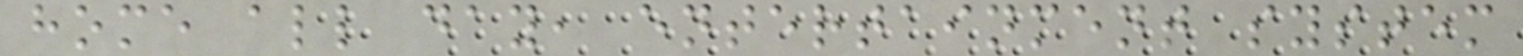home all day, entertainment system
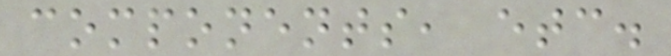components, etc.
